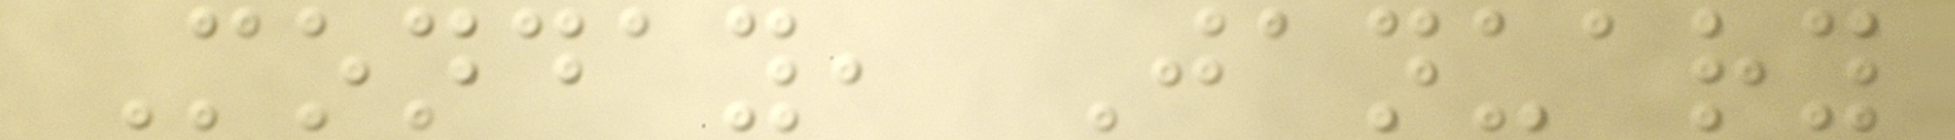Monday, January
